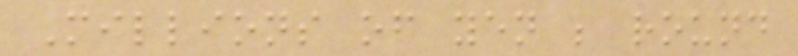Millions of yen ; round
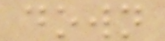down
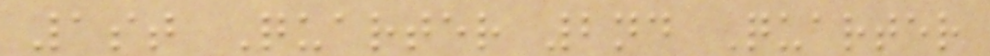1st Quarter 2nd Quarter
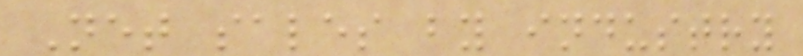Net sales by industry
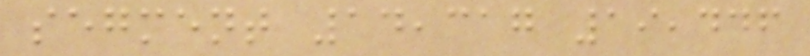segment 14,317 19,446
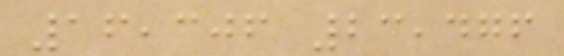16,306 23,476
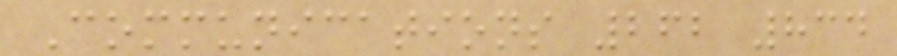Communications 262 834
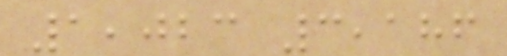1,023 3,186
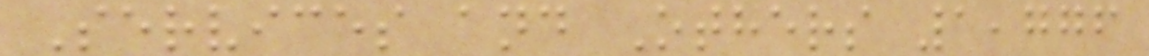Services and Others 1,776
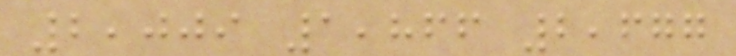2,009 1,866 2,677
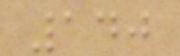140
